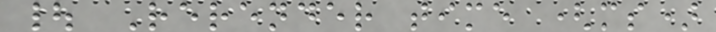| Rerender time (ms)
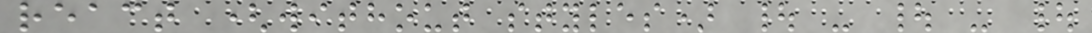react (without styles) | - | - |
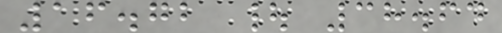16.72 | 38.64
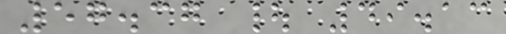57.37 | 49.13
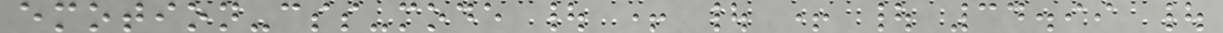emotion-css-mode | + | + | 34.99 |
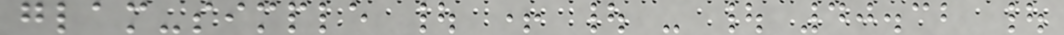glam-simple | + | - | 40.32 |
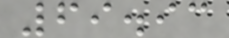69.93
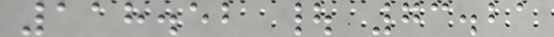118.52 | 73.21
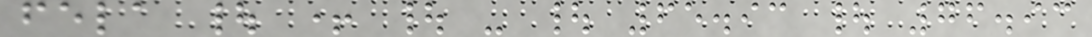fela | + | - | 65.93 | 76.93
